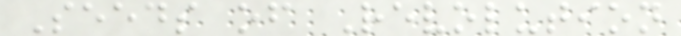Seeds of Revolution
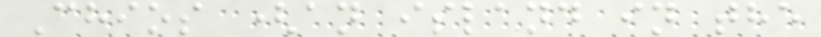Chios (an island in the
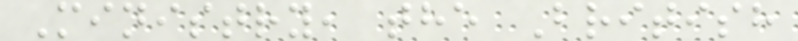Ministry, the British
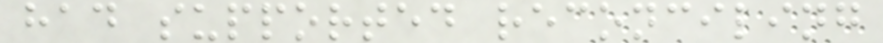had supported reconciling
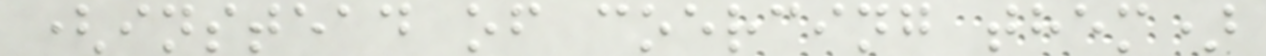(instead of coercing them)
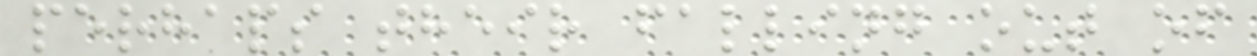perhaps their falling out of
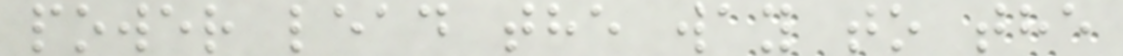power lead the way to the
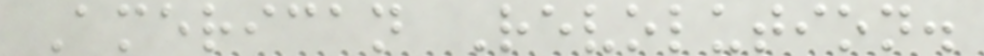American Revolution.
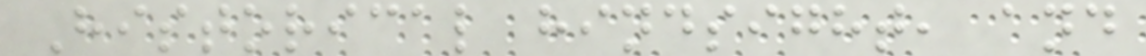Historical hindsight, and
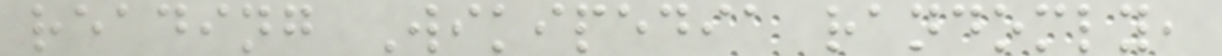reading Wikipedia randomly,
